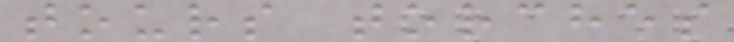tours torches
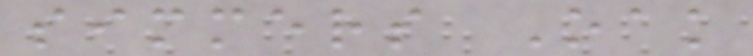simmers Oak
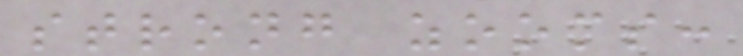strong zooms:
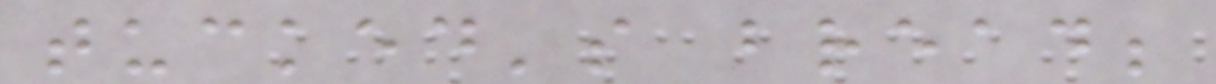tucked's bread;
